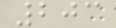203
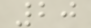20
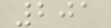201
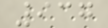937
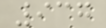937
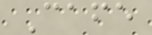Cafe
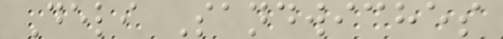Deli Sandwiches
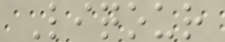Liqour
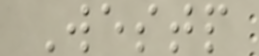Westp
